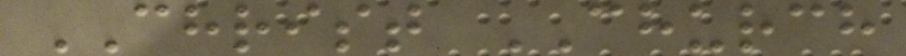CHRIST CHURCH
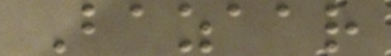Bazaar
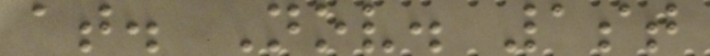at. Nov. 1st
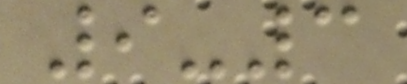9-3
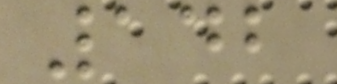142
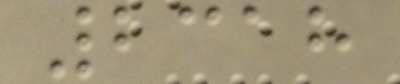2318
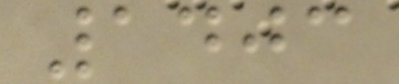1403
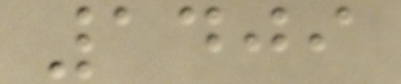1409
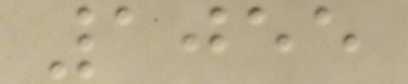1055
